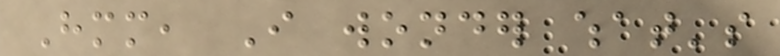Hmm, I wonder what's
